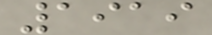1919
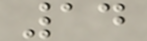14
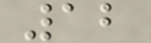12
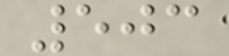503
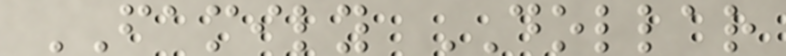FAMILY DOLLAR
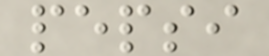pepsi
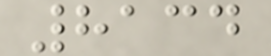8134
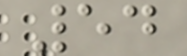54
